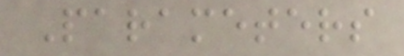Parameters
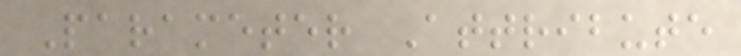Parameter Attribute
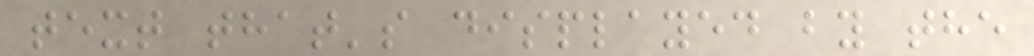text that's displayed by the
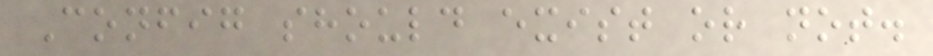Config should exist or not.
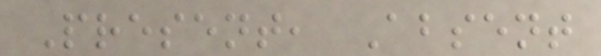Present, Absent
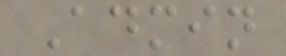Admin
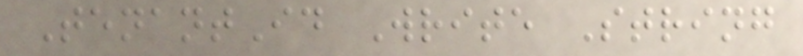TenantId Write String
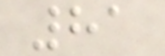81
